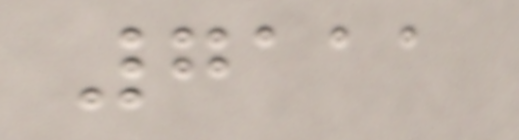7111
